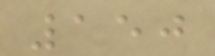150
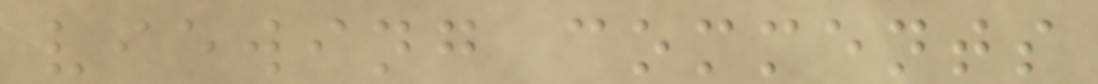viewing comments
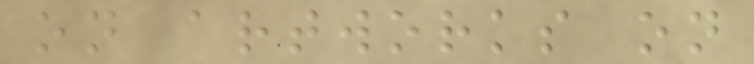on artworks on
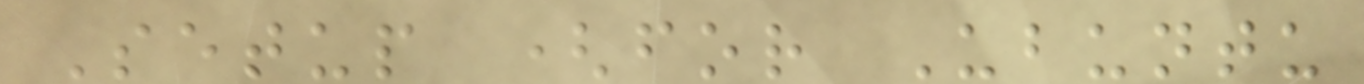Setup (for Ubuntu
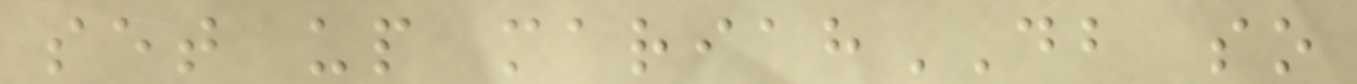set up mariahDB so
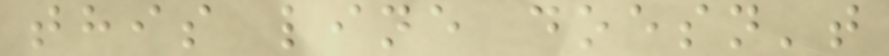this line doesn't
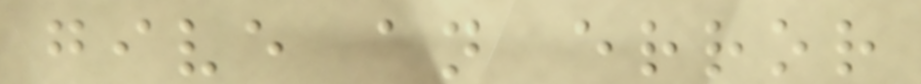give an error
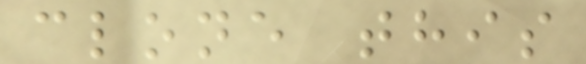clone this
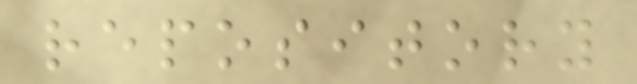repository
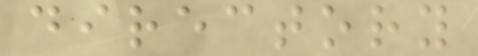directory
